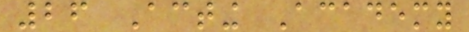26 Acting Academy
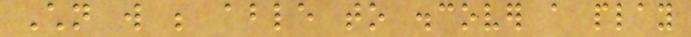Children will be able to discover a play
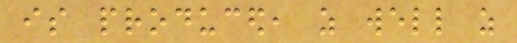is produced, as well as
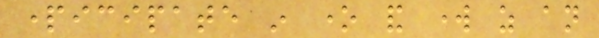participate in one and work as an
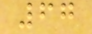67
